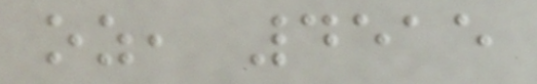oz, 4515
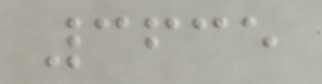3635
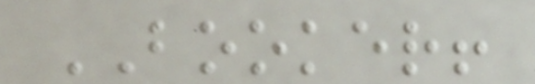BOOKER!
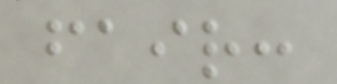fair:
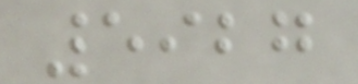5927
